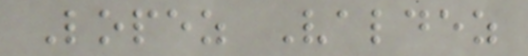Lopez Valdez
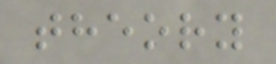theory
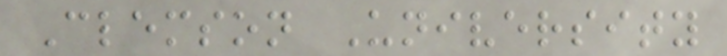Clemson University
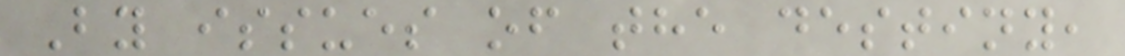By issues of the destiny,
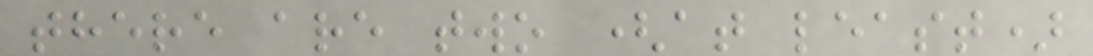there are two (at least)
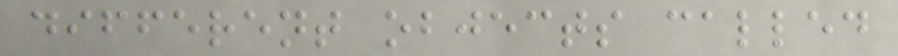different objects called
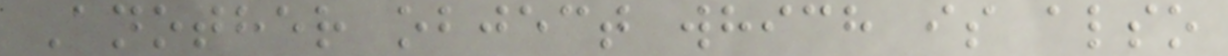Another object which is also
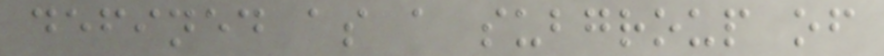defined as a subgroup of
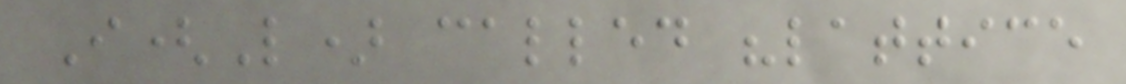I(L) called "lattice
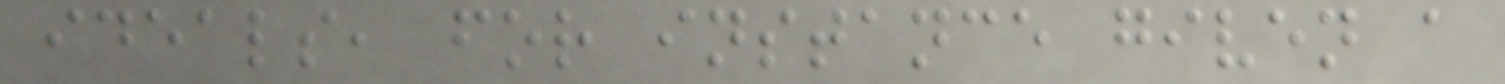ideals, for instance given a
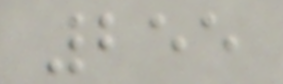255
